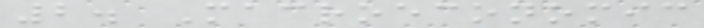2. Macroeconomic
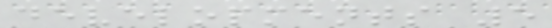developments 5
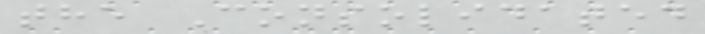the Consolidated
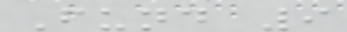Fund 9
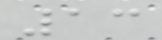13
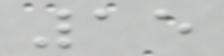15
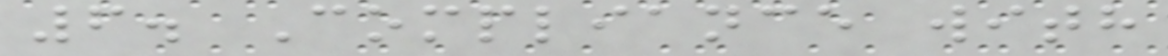6. Compliance with
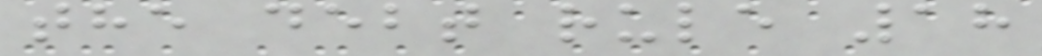the debt rule 18
